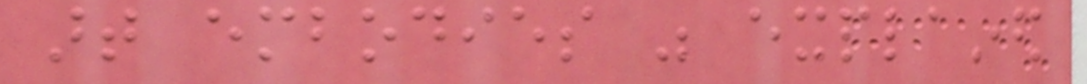art embodies was explained
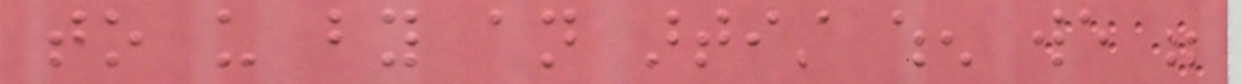to us by an artist when we were
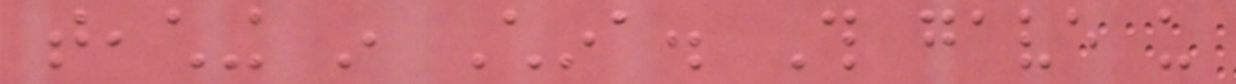teaching in China. This gave us
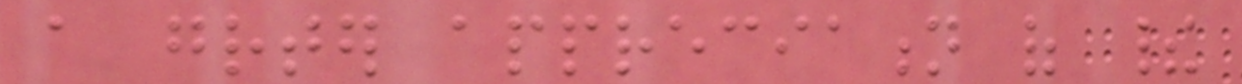a greater appreciation of their
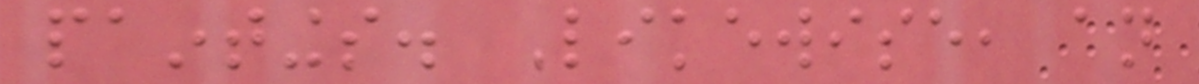paintings. Likewise, an
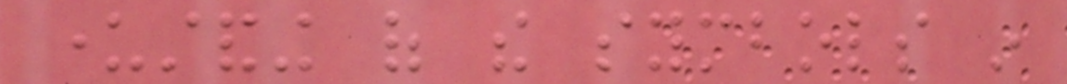understanding of the symbols in
